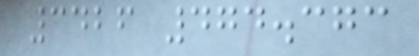3426 474.373
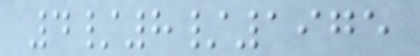4/8/1975
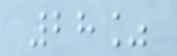28%
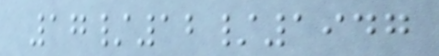17/12/1947
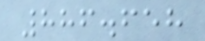886.658
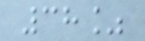38%
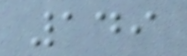149
